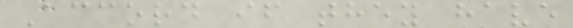Accord if they have
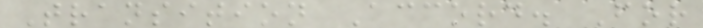Transition Accord. For
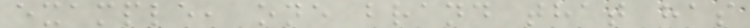example, one brand that has
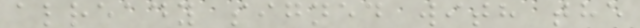already signed with the
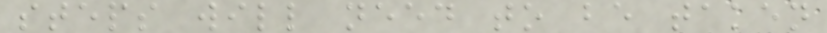steps will need to be taken
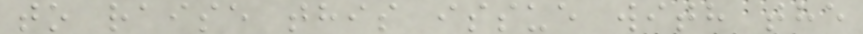to raise this issue with the
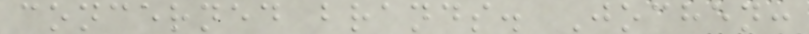concerned brands. Jochen:
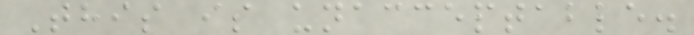This is unacceptable.
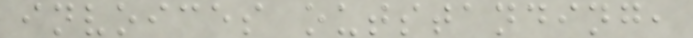invoices outstanding,
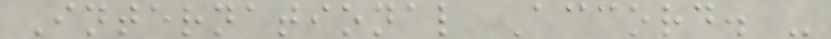International Accord. -
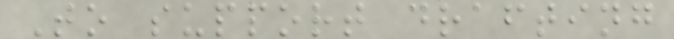To support drafting
